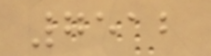7512
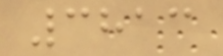3813
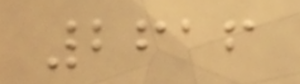2616
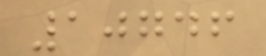10746
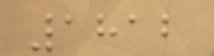1812
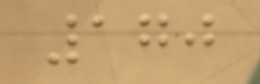170
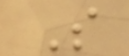S
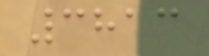3813
